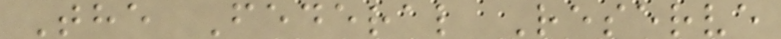The Federal Reserve
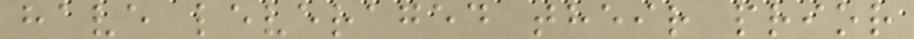have leveraged their prior
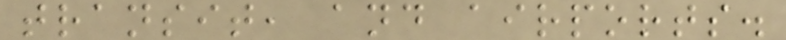transit, and airports.
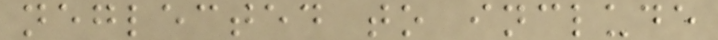neglected to include
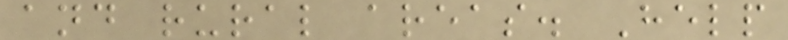and rural areas. Help
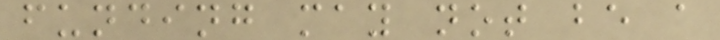funding may not be a
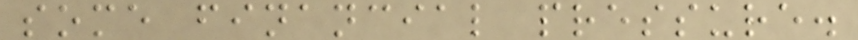some financial pressure.
